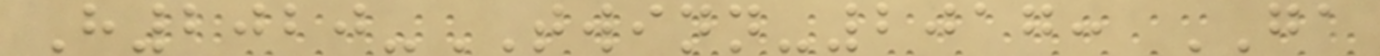H2020-TWINN-2017: GA
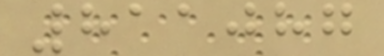811087
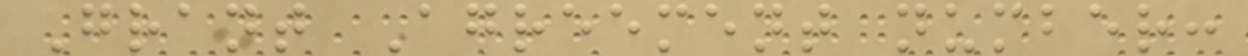Grant Agreement number:
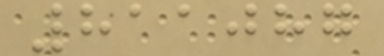811087
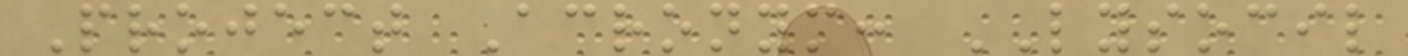Project Acronym: LYSOCIL
